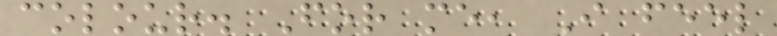colour. For me, I feel
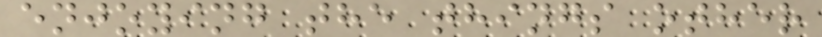enjoying the things other
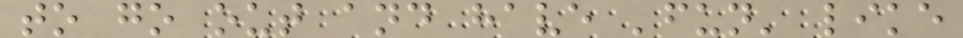to go out and have 'fun' like
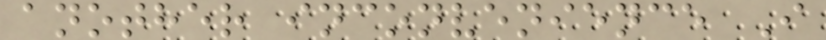another inconvenience I
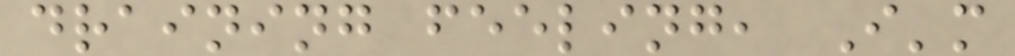draining feeling, I'm
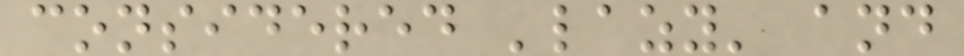considered 'lazy' and
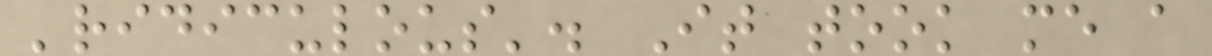'ridiculous'. It took me a
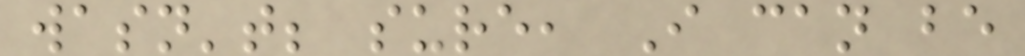wasn't; sure, I can be
